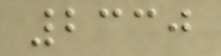2330
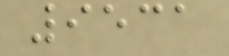9531
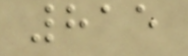815
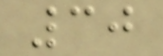30
